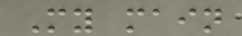My main
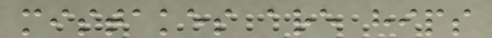mistakes are hips
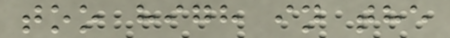too high in the
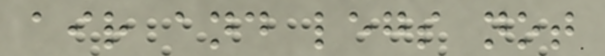air and legs not
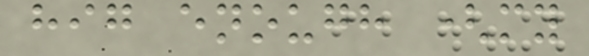hig enough (my
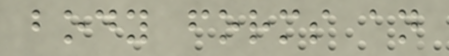body forms an
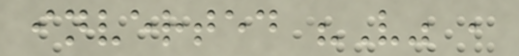inverted "V" ,
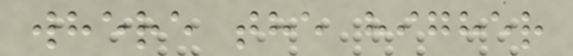where the higher
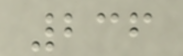236
